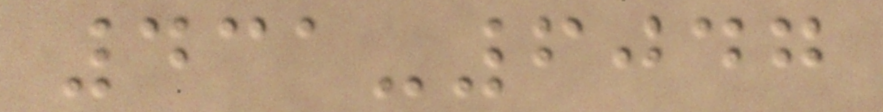431-6047
